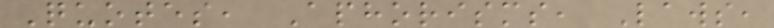Quotes, Aphorisms, Laws,
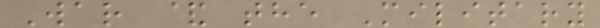War & the Military
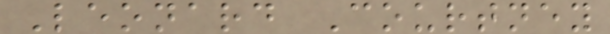Leonard Courtney
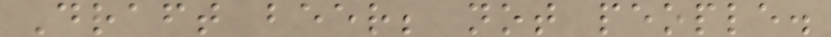Draft beer; not people.
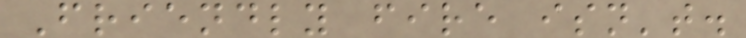Friendly fire isn't.
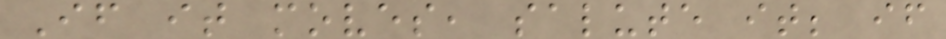If it moves, salute it; if
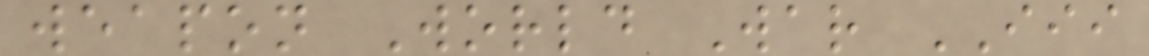weapon World War III
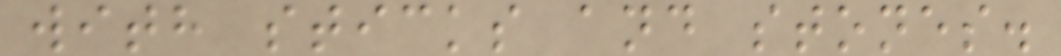with sticks and stones.
